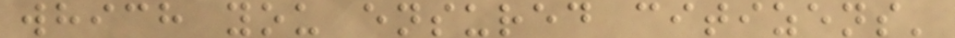which you ensured citizens'
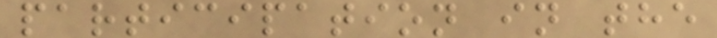participation in the
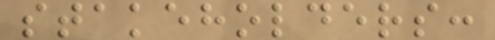stakeholders:
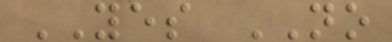YES NO
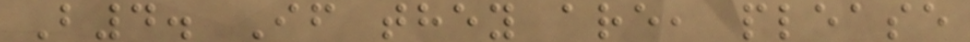B4. If they are, please
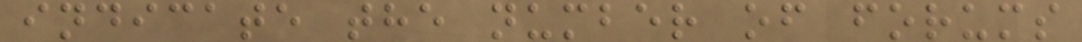indicate the number of forums
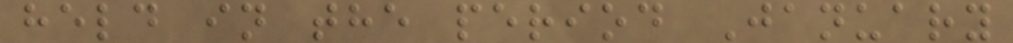held in the period January
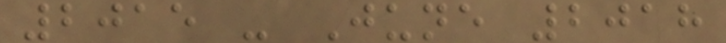2015 - June 2018
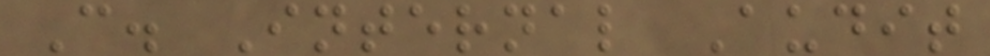C. Internal Audit
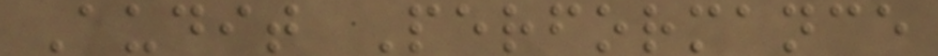Audit Performance
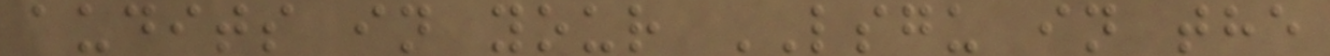audits in your LSGU in the
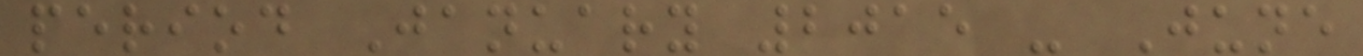period January 2015 - June
